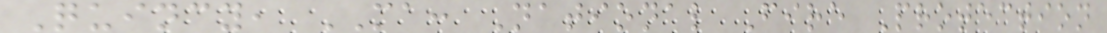Quincy, MA: National Fire Protection
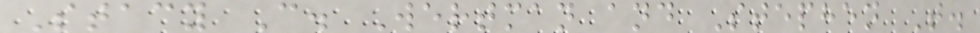Stacy C. Wertman and Stephen T.
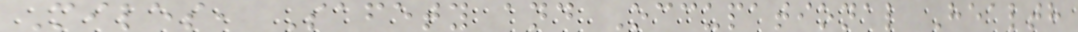Miles, Safety and Occupational Health
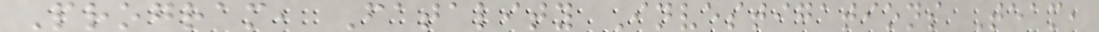Program, Fatality Investigations Team,
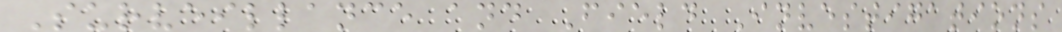Surveillance and Field Investigations
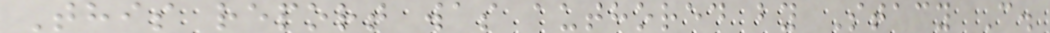This report was authored by Stacy C.
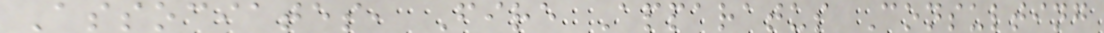Associates, Fire Apparatus Consulting
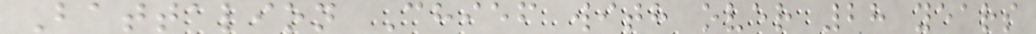Battalion Chief with over 28 years
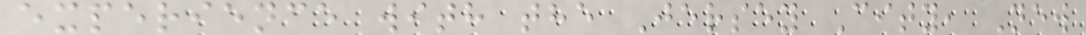experience with the Jersey City, New
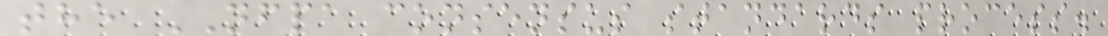the NFPA consensus standards process.
